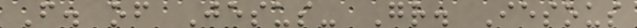F. of Jesus- Gr. Iesous
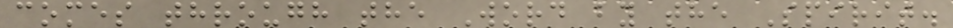comes through the Word by the Spirit.
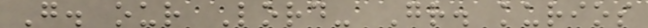G. our Lord- Gr. kurios
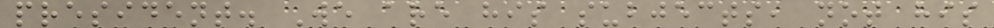president. We are his subjects, not his
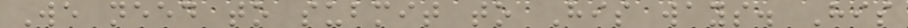We need to submit to His ways. His
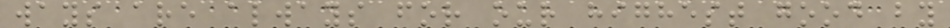ways are always for our highest good by
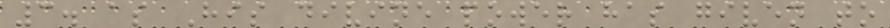3. as His divine power has given to
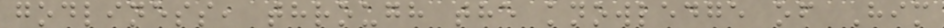godliness, through the knowledge of Him
